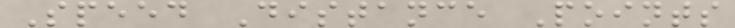Speed Distance Points
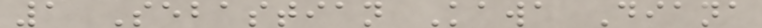1 Sebastian Kawa Diana
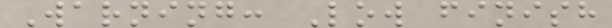Warning: Low finish
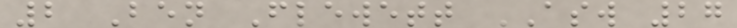2 Ben Flewett ASW 27
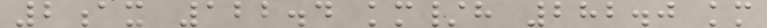2ax 122.4 km/h 282.0 km
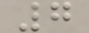7
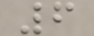6
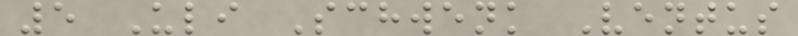5 Uli Schwenk Ventus
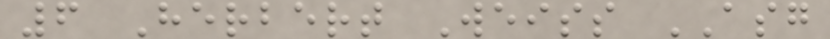6 Herbert Weiss ASG
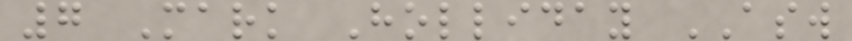7 Mark Holliday ASW
